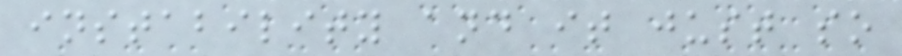instability and it just so
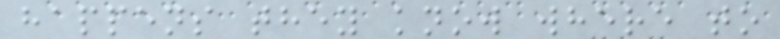happens they know where to
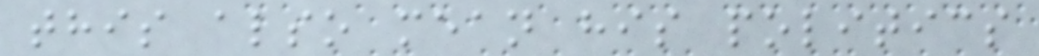this also mean his politics
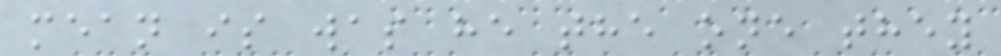mean is was he the one they
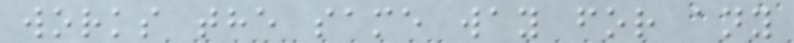works the same way for any
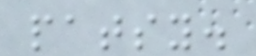patsy.
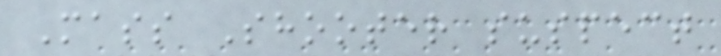Mass Shooter suspect
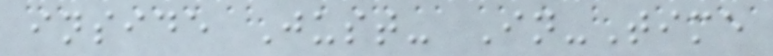inside Just- In-Time
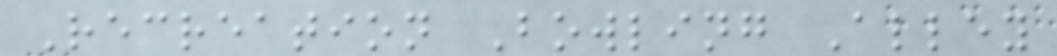Recreation Bowling Alley
